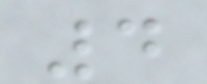4
